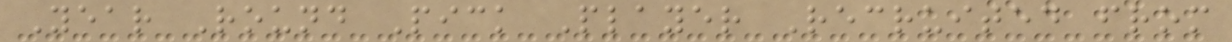Year Round Pick Player Recruited from
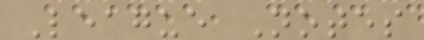League Notes
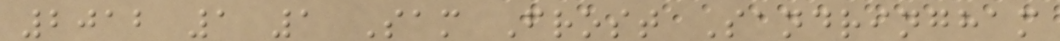2012 1 1 Sam Frost Sandringham
